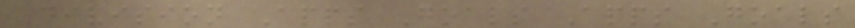Division Apps Goals Apps Goals
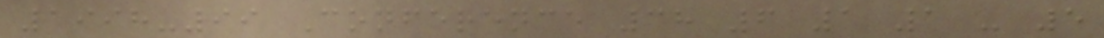1998-99 Conference 38 6 1 1 - 5
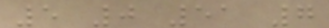5 0 51 7
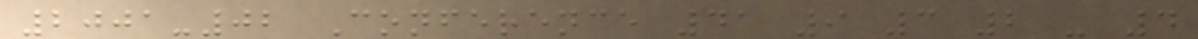2001-02 Conference 41 9 3 2 - 4
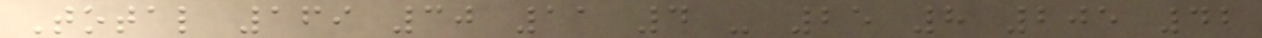Total 169 30 11 4 - 25 8 205 42
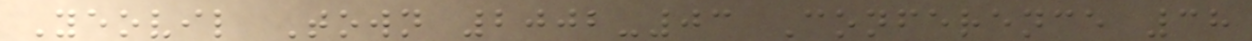Yeovil Town 2002-03 Conference 38
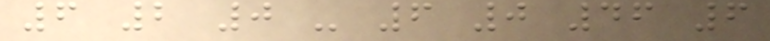6 2 0 - 6 0 46 6
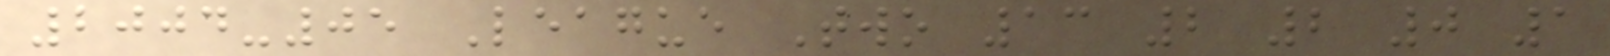2004-05 League Two 13 2 2 0 1
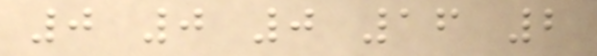0 0 0 16 2
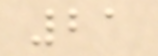21
